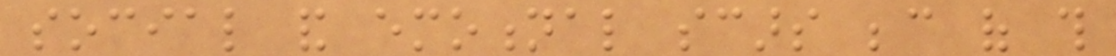social and emotional scars because of this
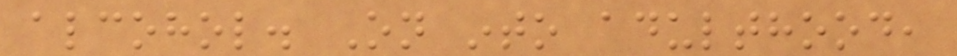alcohol. On into adulthood,
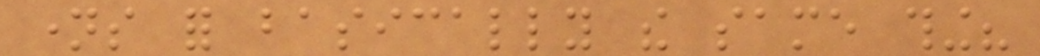names for basically the same thing?
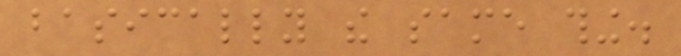basically the same thing.
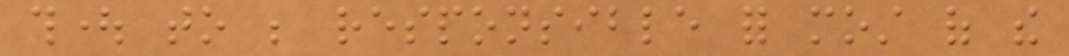thought to be responsible for most of the
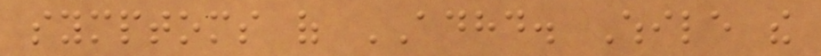symptoms of ADHD. While the
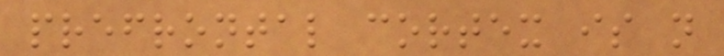prefrontal cortex is not
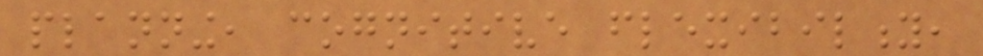planning, cognitive flexibility,
